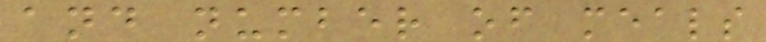and number of meals
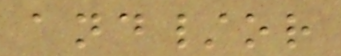and/or
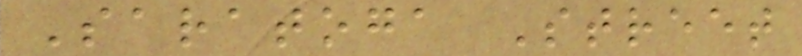Saratoga Street
